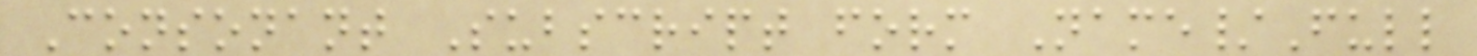Consonant Subscript form Name/Full
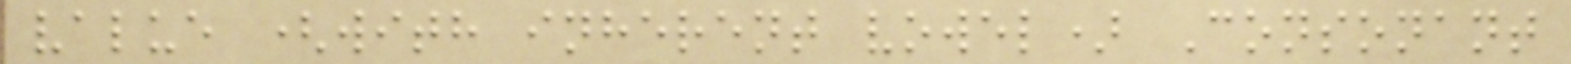value (with inherent vowel) Consonant
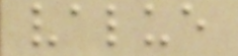value
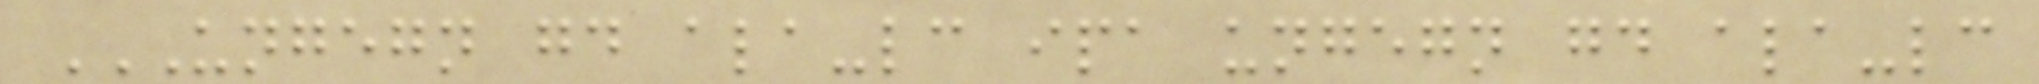UNGEGN GD ALA-LC IPA UNGEGN GD ALA-LC
